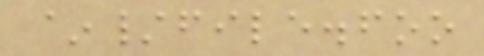~/file.foo
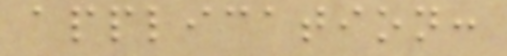application:
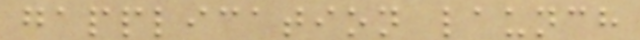gapplication launch
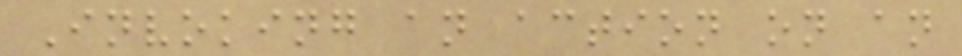Invoking an action on an
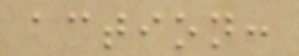action:
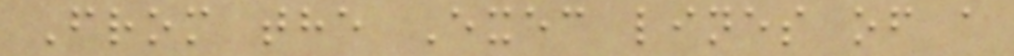From the Exec lines of a
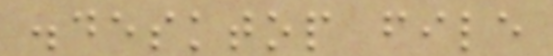.desktop file
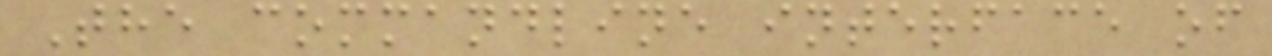The commandline interface of
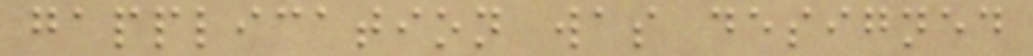gapplication was designed
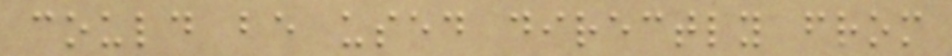could be used directly from
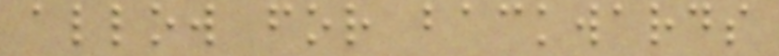allow for backwards
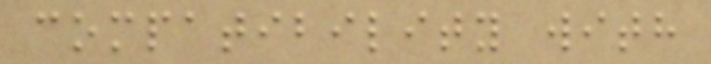compatibility with
